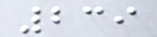239
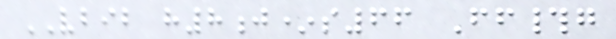VBIB h8j*s66 Ff#g
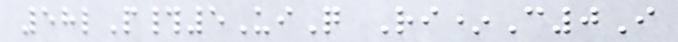58lP#5UiQ Ri*C0I
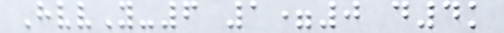HvvY-6 1=0 d4k
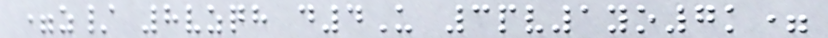=z/ 8vzqh d4U 3pv1yo7k=
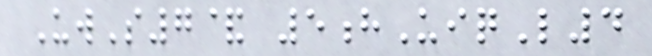UwS7& 5hUiqL4
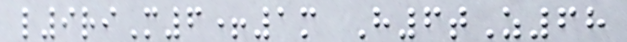l9riM6+1m H6tZ68
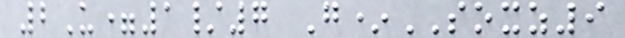2U=1/7 G*SOXZ9
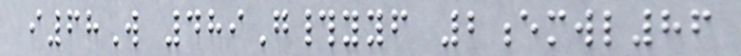i68W 489G#yyf 2emwl86
